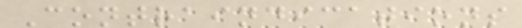Contraindications
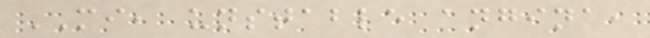MI, unstable angina,
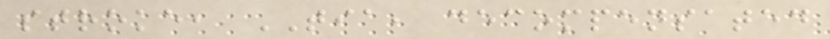stroke, TIA, decompensated
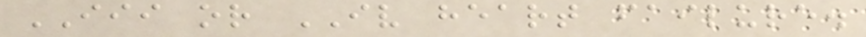III or IV heart failure.
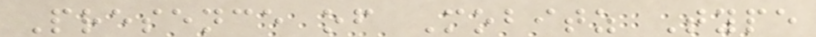Presence of Mobitz Type
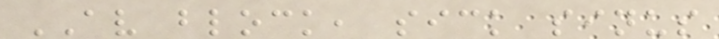AV block, sick sinus
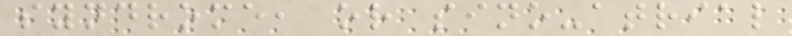syndrome, or sino-atrial
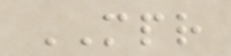MPR
